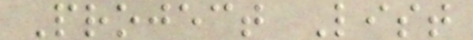Project List
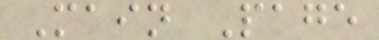Main Page
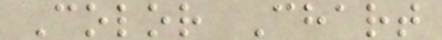Color Chart
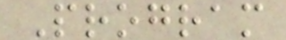Program
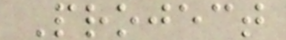Project
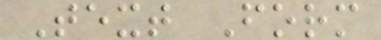Text Form
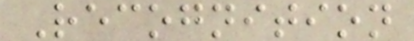Recognition
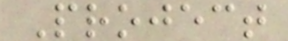Project
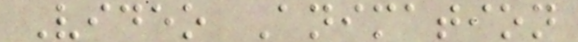Video Animation
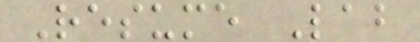Resume Lab
